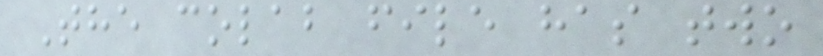The colab file has two
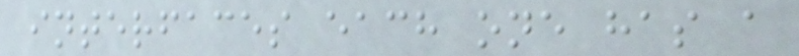interfaces each one has a
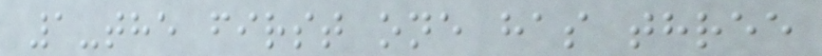1-the first one has three
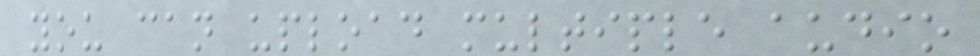you can upload multiple audio
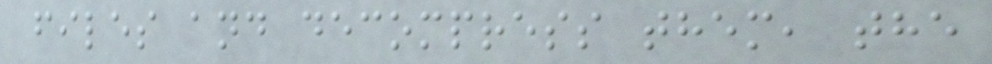files and decompress them, the
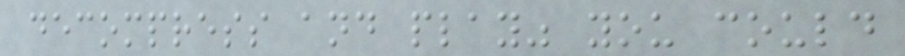decompress and play" you could
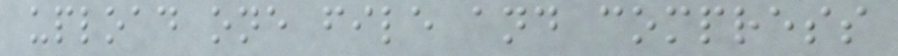upload one file and compress
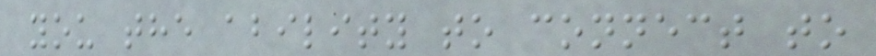you the ability to connect to
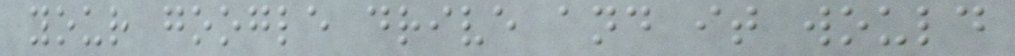your google drive and it would
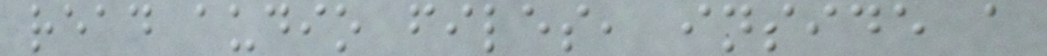read audio files, inside a
